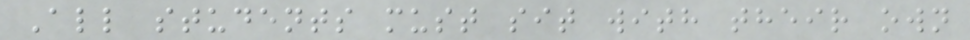All students must sit with their own
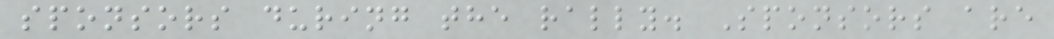sponsors during the rally. Sponsors are
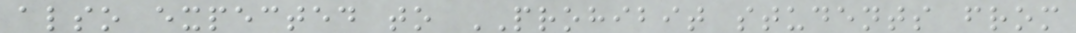also expected to PROHIBIT students from
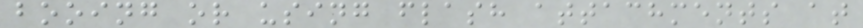booing or using flash attachments at
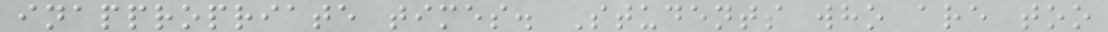inappropriate times. Students who are too
